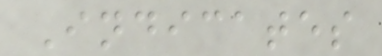Indicates
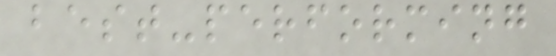best-performing
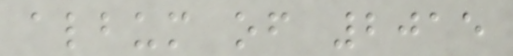album of 2015
